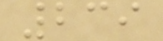239
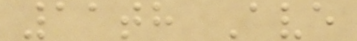11th Ave
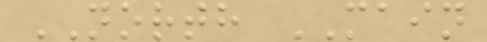NORTH MAIN
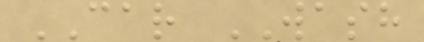CAR WASH
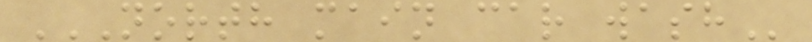NORTH MAIN CAR WASH
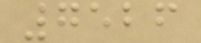7526
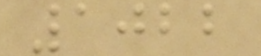1022
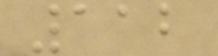112
